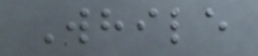While
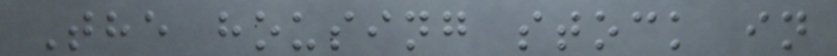The housing stock in
